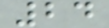24
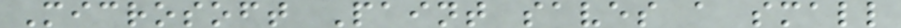Microsoft Paint saves a small
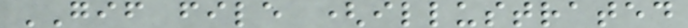GIF file (illustrated
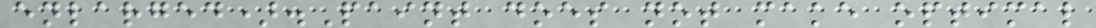enlarged).Paint does not make optimal
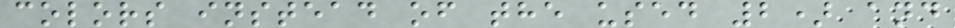colors instead of the used 2) and
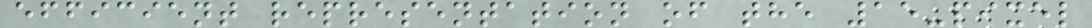efficient representation of the 15-pixel
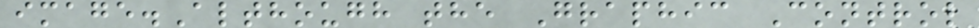image.Although the Graphic Control
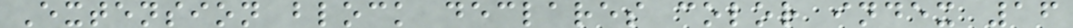Extension block declares color index 16
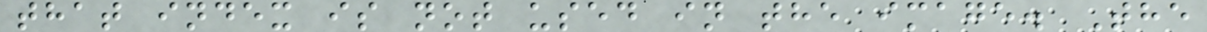that index is not used in the image. The
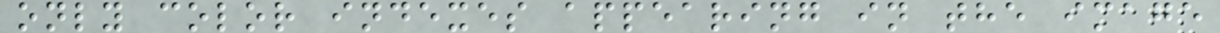only color indexes appearing in the image
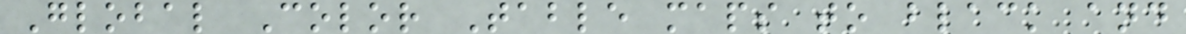Global Color Table maps to black and
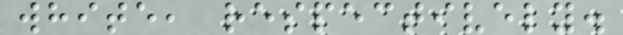white, respectively.
